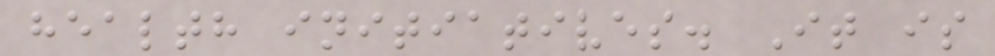health initiatives. It is
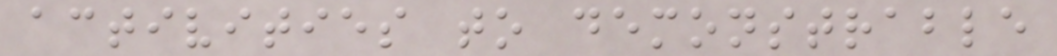activities to demonstrable
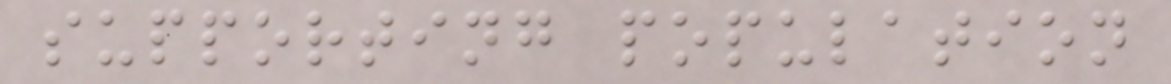supporting population
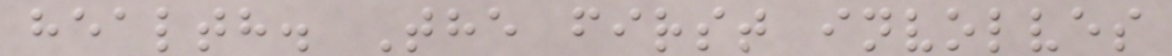health. The first involves
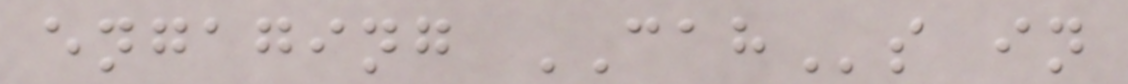engaging CAHs in
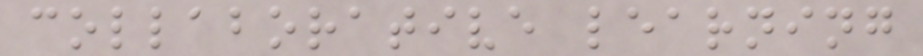collaborative learning
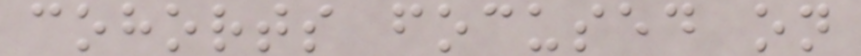cohorts focused on
